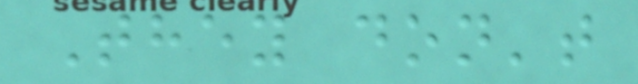They don't
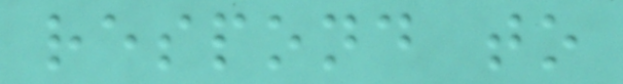respond to
